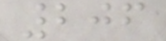206
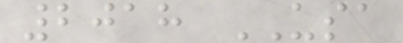2018 USA
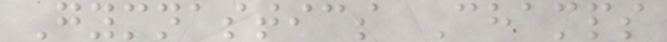Gymnastics Champs
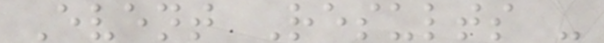Event Results -
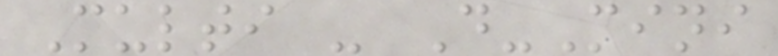Multi - D-Mini
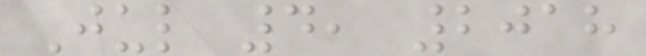Jul 4, 2018
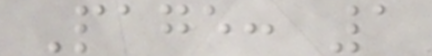Page: 1
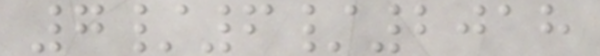7/6/2018
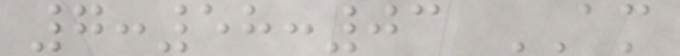7:58:03 AM
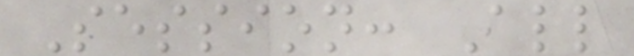Session: All
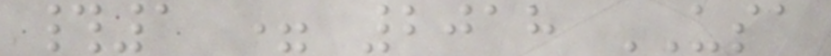#1 = 2018 USA
